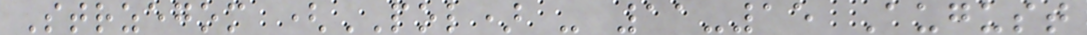Strzegom (POL) - 11-15 August
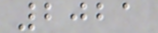2021
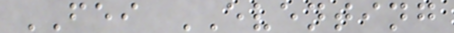FEI EVENTING
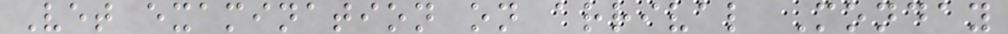Vet examination on arrival Monday
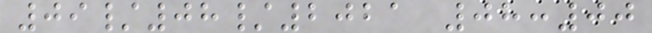09/08/2021 08:00
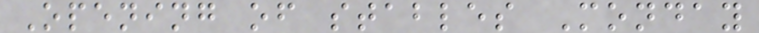Opening of stables Monday
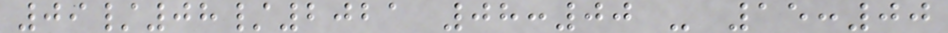09/08/2021 08:00 - 15:00
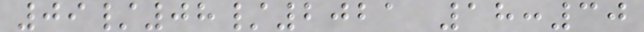09/08/2021 18:30
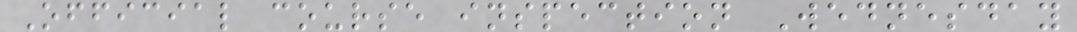Official course inspection Wednesday
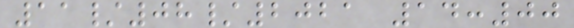11/08/2021 14:00
